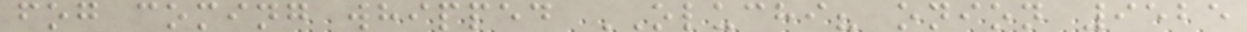fog coming whipped OLUCHI? onion 9525
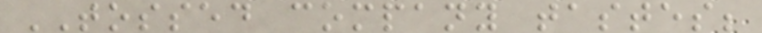TOSSED company tastes;
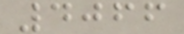4066
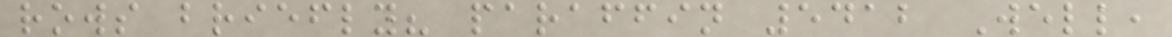rows briefly? paraffin 5412 Well,
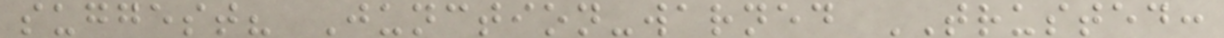suggest? Junction-warned TRUSTED:
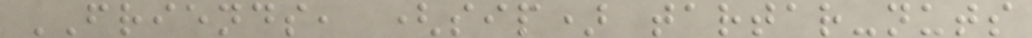FRIENDS, (sip) tartar-nuts
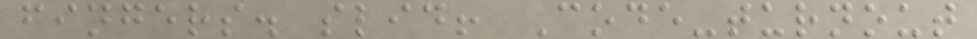fingers. slid! Code-turnout
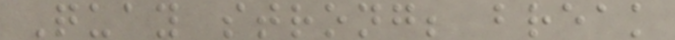Quay strong; break
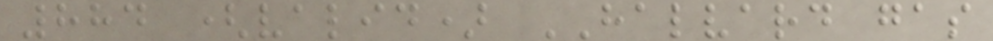884 (valid) HALVARD gas
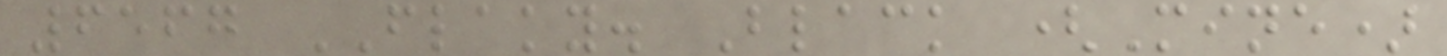6567 FLAKY. Black (Mine)
